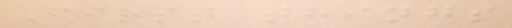First things
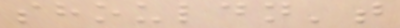shouldn't
